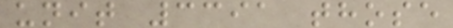unit 3391 those
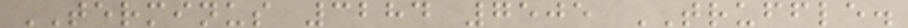TERMINUS 3284 7505 TRUFFLE.
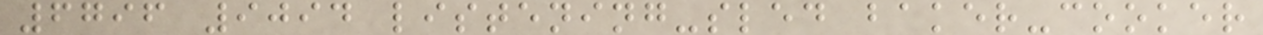6796 9094 listening-sled baker-cooker
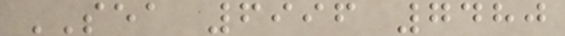SEA 6996 7480
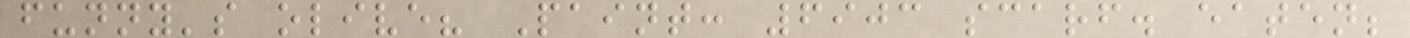funny's olive? Paint: 6903 scarf. eaten;
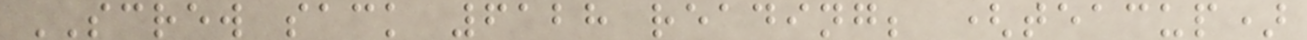SCREW sack 6128 reading; (teacup)
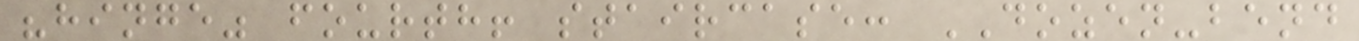"hinge" fourth! staircase: DOZEN-bend
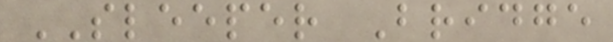SLEEPER Bridge
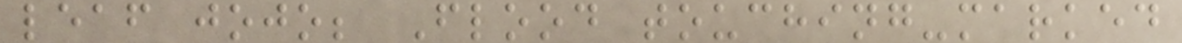leaf jojo; Flood touching-marked
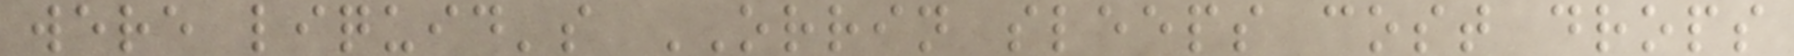were liquid's ORRIN sleeps cost drops
